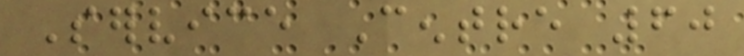Service Centre 60
